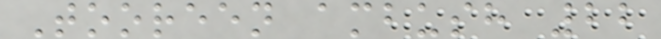Tooreen ambush 22
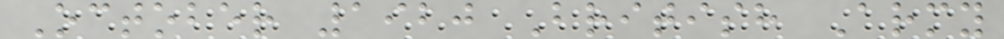October 1920 British Army
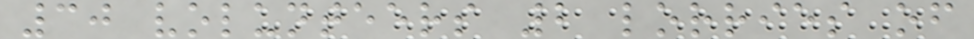30 volunteers 2 lorries of
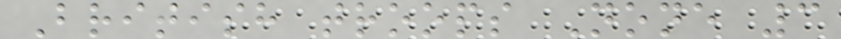British troops None 3
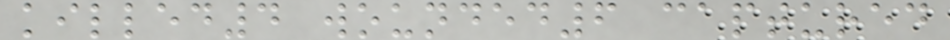killed4 wounded6 captured
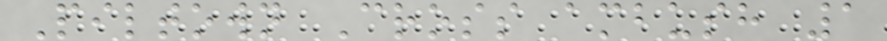Piltown Cross ambush 1
